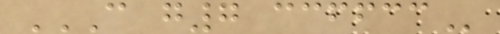C G7 CCFFCC
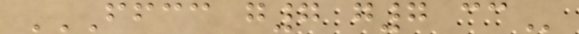FFCC G7 G7 CC
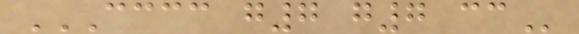CCCC G7 G7 CC
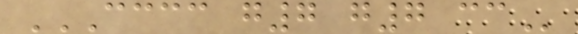CCCC G7 G7 CC
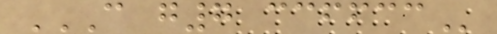C G7 CCFFCC
